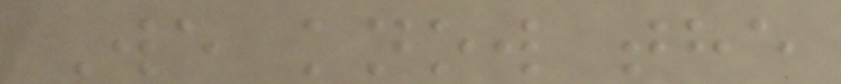We know the
